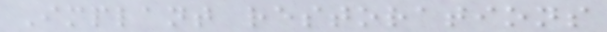Implant restorations
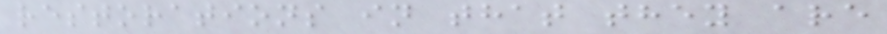restorations in that they are
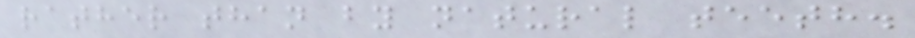rather than by natural teeth.
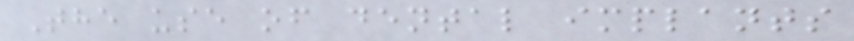The use of dental implants
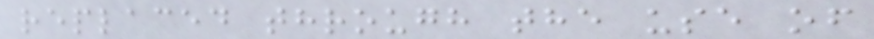replaced through the use of
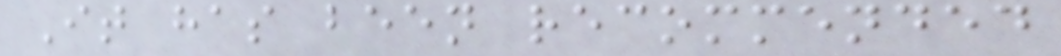It has been recommended
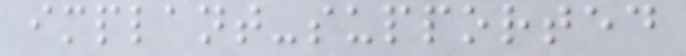implant-supported
